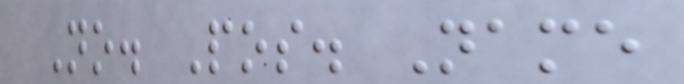No. Pos. Name
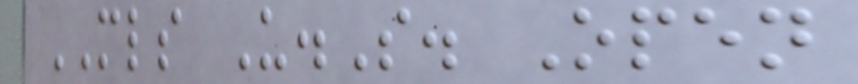MLS U.S. Open
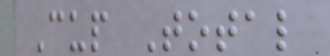Cup Total
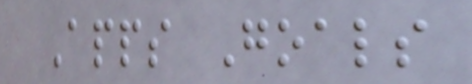Apps Goals
